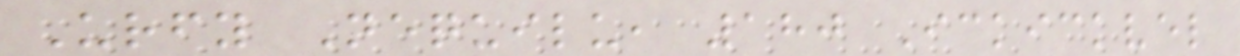Urfy Nequilu, 180 Ickickvel
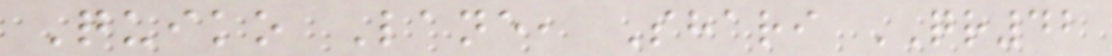Quiko Lane, Shari QR42
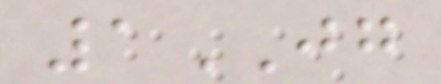1JG
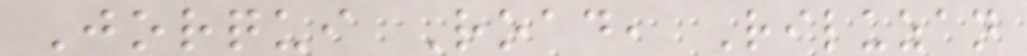Jorqui Road, Riluzan
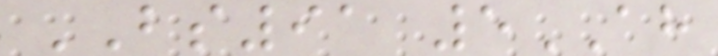BS91 5AH
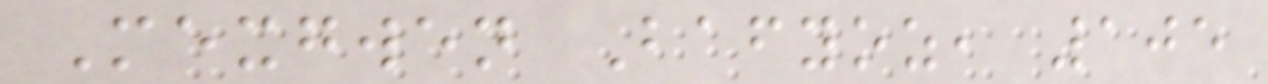Mexgwen Bafyoz, 105
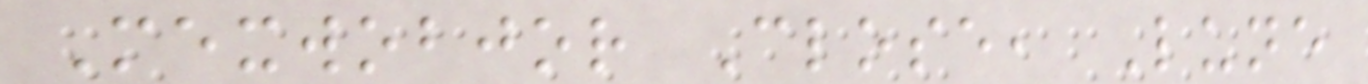Mexwobjor Close, Lune
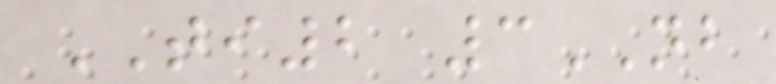TI2 3NB
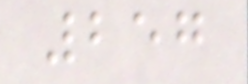257
